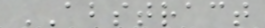ABSTRACT
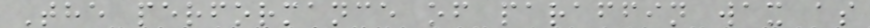The performance of paraffin wax as
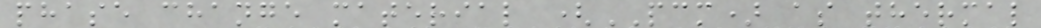phase change material (PCM) as thermal
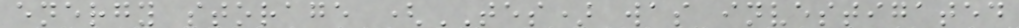energy storage (TES) was investigated
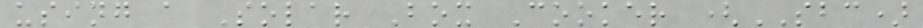using a Solar Box Cooker (SBC)
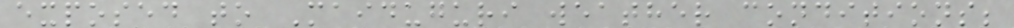exposed to Maiduguri weather conditions;
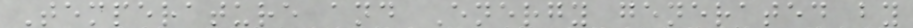Temperature and Energy generated by
